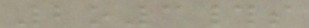2o3#s
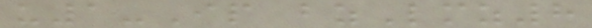u1-Ip bzLmz8
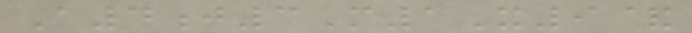A4j3M1X9&
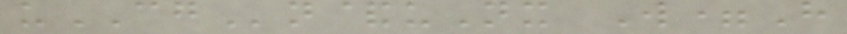uCGn&uNx W=H
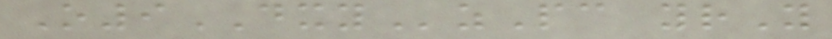O9DXYzPc yrY
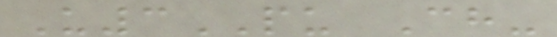U3PU Ch-
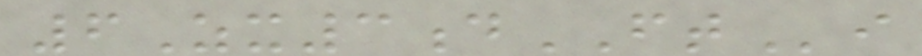6Zx3dFTi
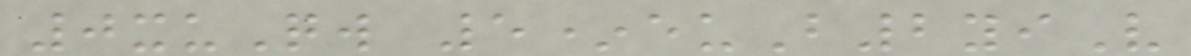0xuQw 5*euB2yiV
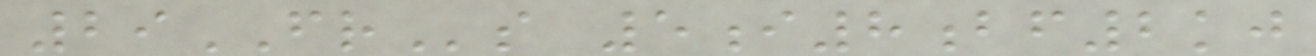29FRs 5i8bf2kj
